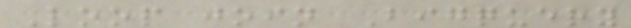Loop join Bigquery
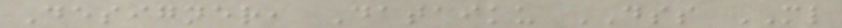Designer, Dataiku DSS ML
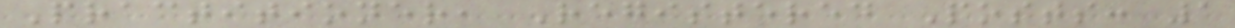Practitioner, Registered Posts: 1
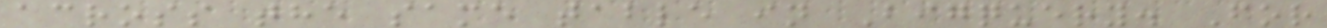across the same table in Bigquery. For
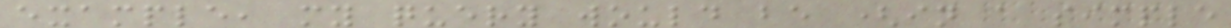example, my query would be (in a simple
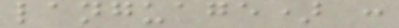language) :
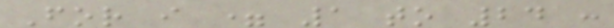For i = 1 to 24 :
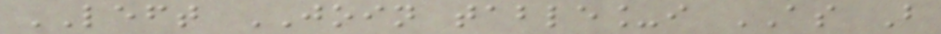LEFT JOIN table_i AS B
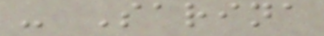- Sarina
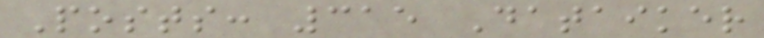Posts: 315 Dataiker
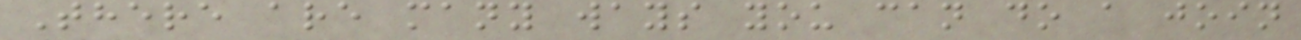There are many ways you can do a join
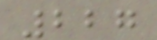227
